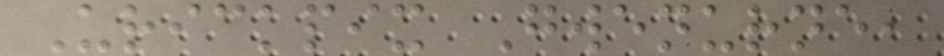Urickpix Gwenurne,
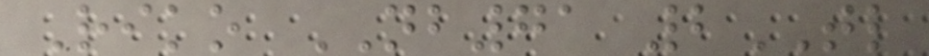Riko NB71 2TL
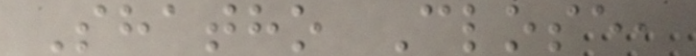Shatho Close,
